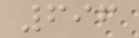696
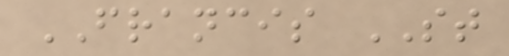FRANCIS ST
